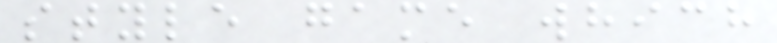style game which
